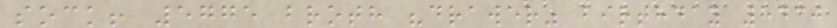sock! 5775 broth "drawer" birthday 8430
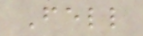Fell
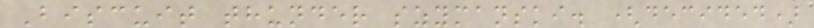Biscuit thunder szymanski. (decided)
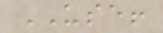USE!
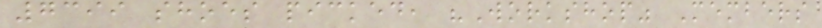7399 shoes picked, "Workshop" Members
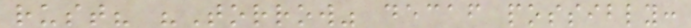rust? "Torrow" decaf possibly:
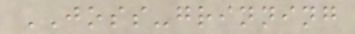JOSS-grinning
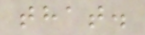that.
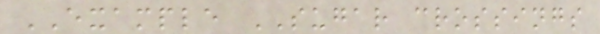EXAMPLE SUGAR crossings
